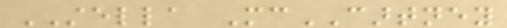STELLA McCARTNEY
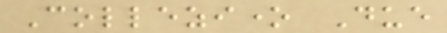Collezione Due
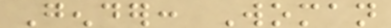Gender: Woman
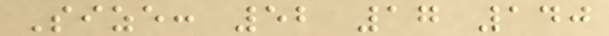Size: 52 17 140
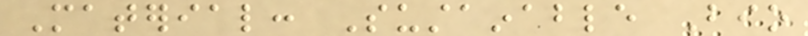Material: Sustainable Bio
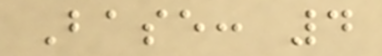Base: 4
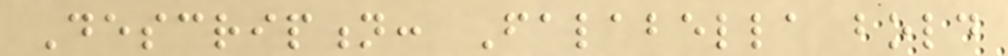Description: Falabella bold
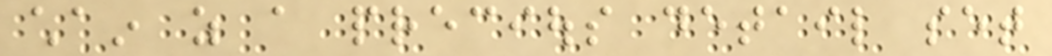chain as a precious detail set
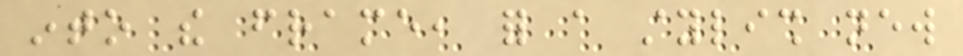into the frame, for a stylish new
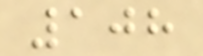108
